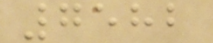7582
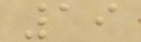19
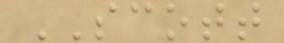SCOTT
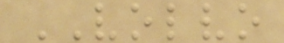VOLVO
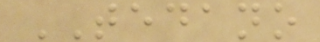TEDANO
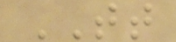TT
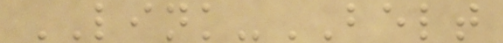LINK-BELT
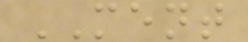MENT
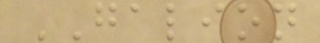GALION
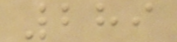289
